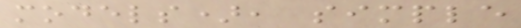models), simple
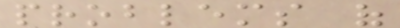problems of
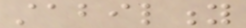stability
